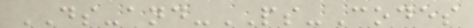DS-and-PS-Codes
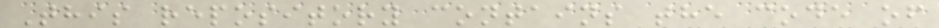This repository contains the code of
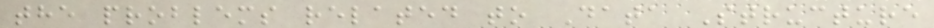the problems related to Data Structure
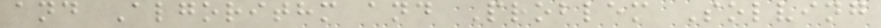and Algorithm and Problem Solving
